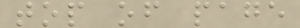top of page
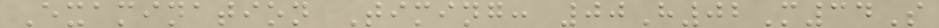Examination Timing: 00H02M34S
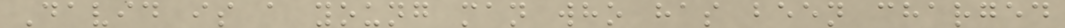David is a young man who has been charged
